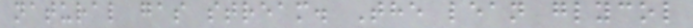natural gas stream. The lean glycol
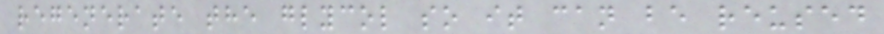regenerate the glycol so it can be reused
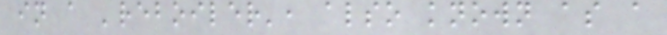in a 'reboiler', also known as a
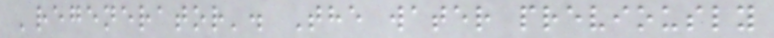'regenerator'. The water previously
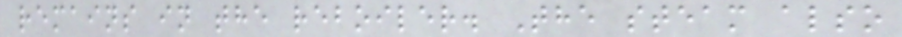remains in the reboiler. The steam also
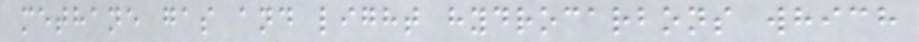methane gas and light hydrocarbons which
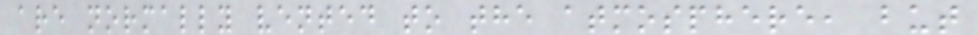are normally vented to the atmosphere, but
